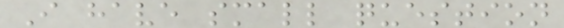I have small question
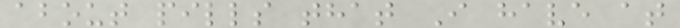about pills that I have at
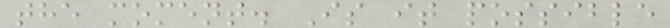the moment. Is it possible
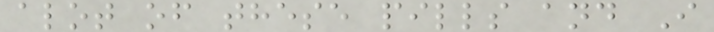alot of these pills and I
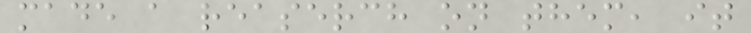made a reaserch on them, it
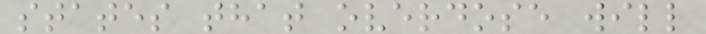states that overdose will
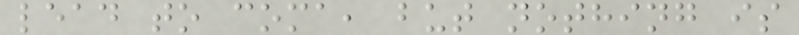lead to coma, but nothing is
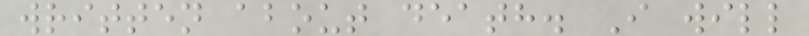written about death. I will
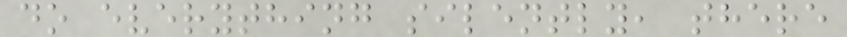do everything silently, there
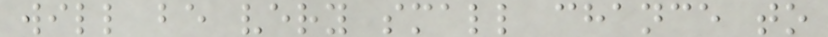will be very small chance to
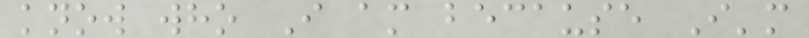know who I am because I'm
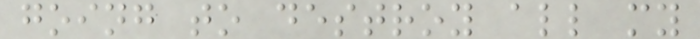going to destroy all my
